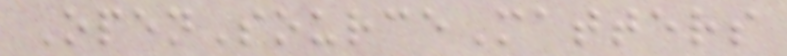OpenSourceMatters
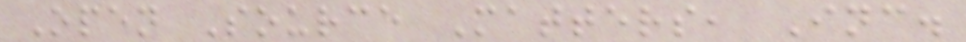Open Source Matters, Inc.
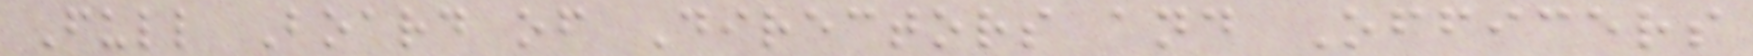Full Board of Directors and Officers
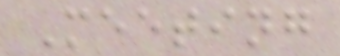Meeting
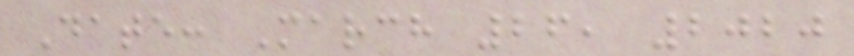Date: March 26, 2020
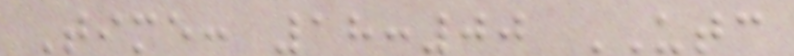Time: 18:00 UTC
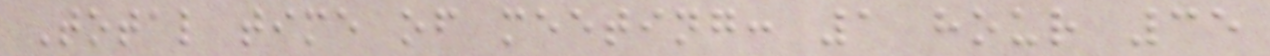Total time of meeting: 1 hour 35
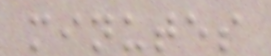minutes
